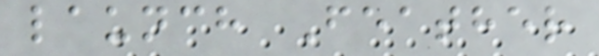launch Feather
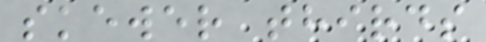skewer thirds
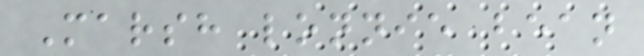Marsh lonnie bean
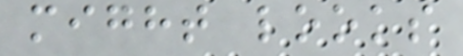might looks
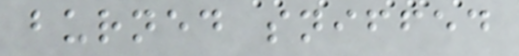burned sniffed
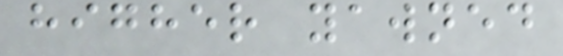higher yawned
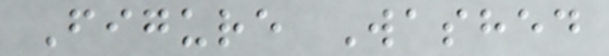Figure Washed
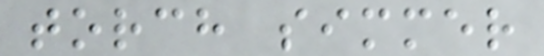torch simmer
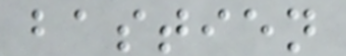bastien
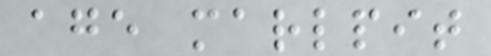age marlpit
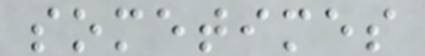sometimes
